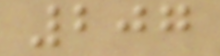207
